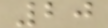20
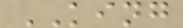KING
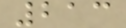213
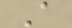A
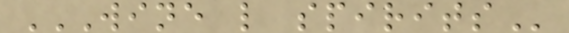WINE L SPIRITS
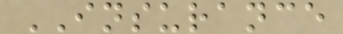INSURANCE
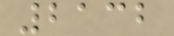2132
